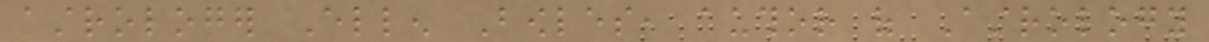astrologer Ellen Bowles, author of Astrology
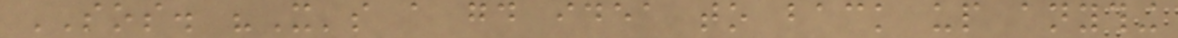SOS. "It's a good idea to back up anything
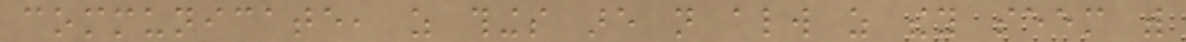communicate, as things are not always as they seem with
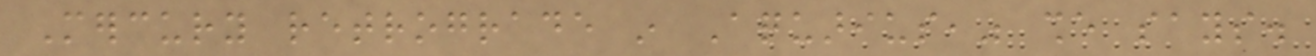Mercury retrograde in Aquarius," she says.
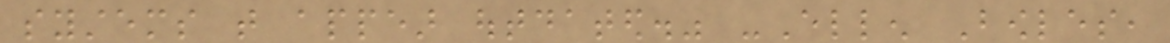systems that appear outdated." -Ellen Bowles,
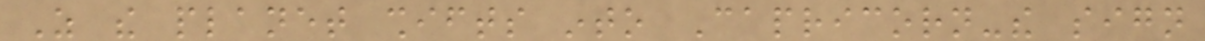As the planet shifts into Capricorn-the sign
